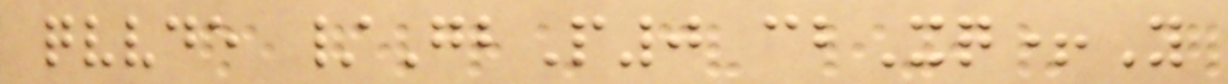qvvde /GbP0 cbXq+Y
